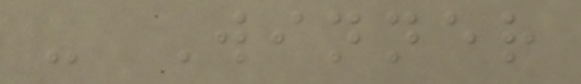- Winner
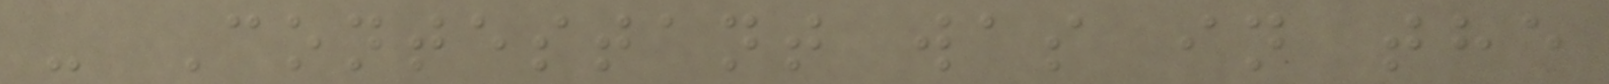- Contestant was in the
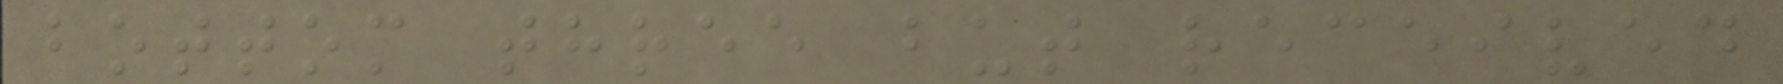bottom three but received
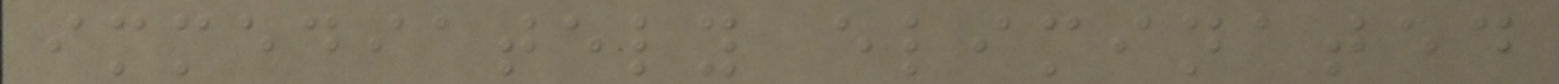immediately eliminated
